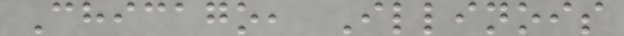Chicago, Illinois
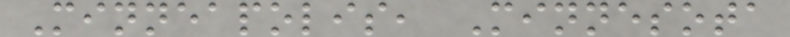Minneapolis, Minnesota
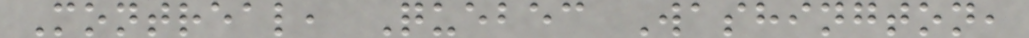Montreal, Quebec Washington,
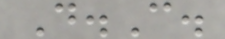D.C.
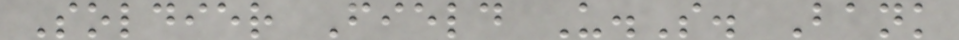Soldier Field U.S. Bank
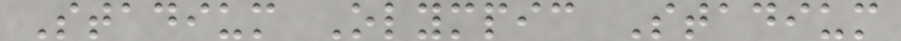Stadium Olympic Stadium
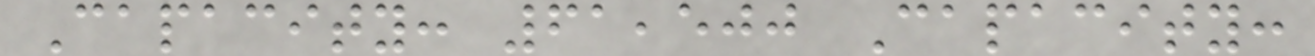Capacity: 61,500 Capacity:
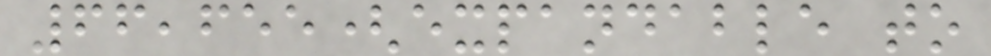66,655(expandable to
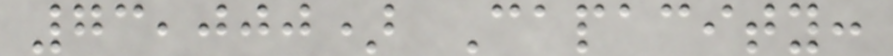73,000) Capacity:
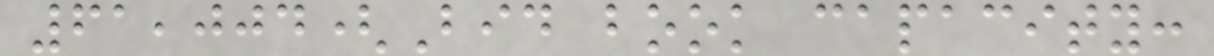61,004(Bid book capacity:
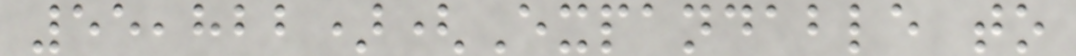55,822)(Expandable to
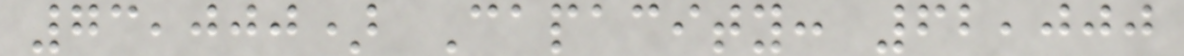73,000) Capacity: 62,000
